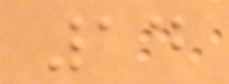14
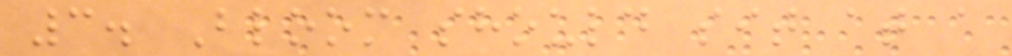3. Bloom should sit at a
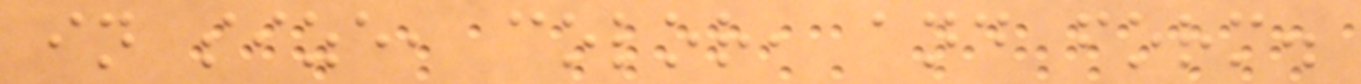in size, color, and form.
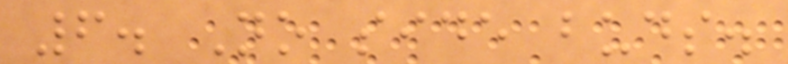6. No side buds.
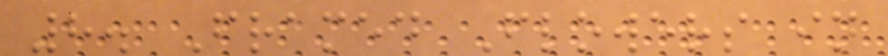8. Framed Flowers in
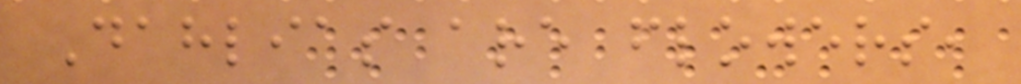Dahlias are flowers,
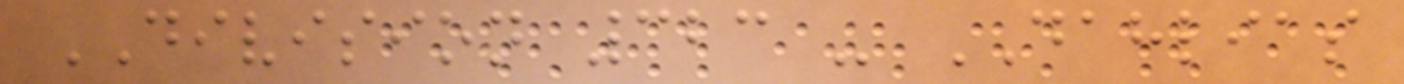DIVISION 323 - DAHLIAS
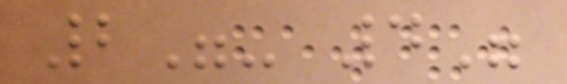2"- 4"
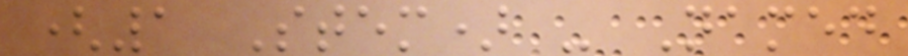(1 Stem) - Named
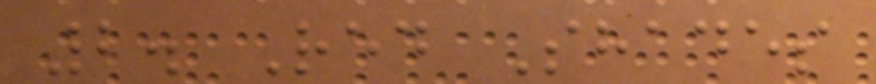2. Red Shades
